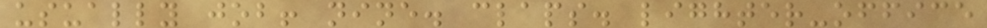usually job! nine. claps. lighter-office
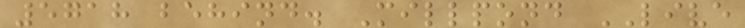5718 behind. Millpond LIVE
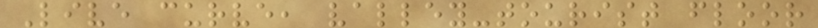Live curve, valley-tourist floor
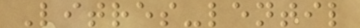Litres-lentil
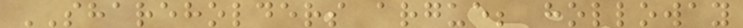SHAREHOLDERS argue; holloway
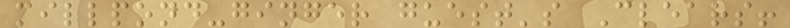millpond-ginger guest's Clears!
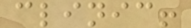clinic!
